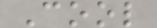Cool
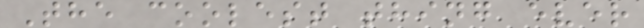The coolest thing ever
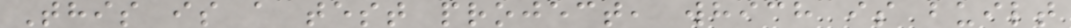This is a test project, which is built
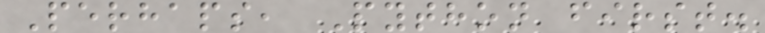Perhaps, Python first.
